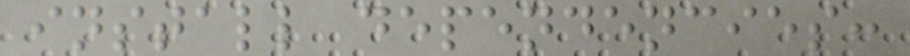install dependencies:
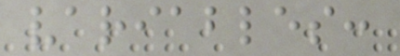variables:
